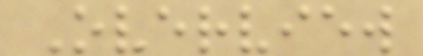Overview
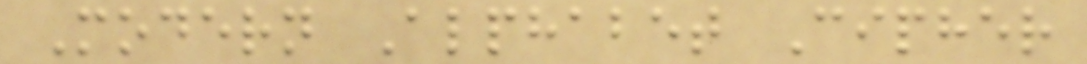Modern Alphabet Cipher
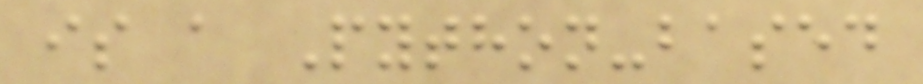is a Python-based
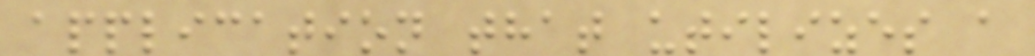application that utilizes a
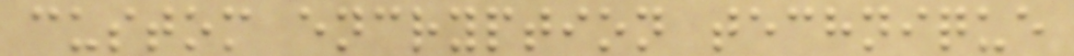custom encryption technique
